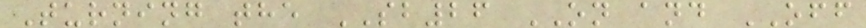Turning the SB26 ON and OFF
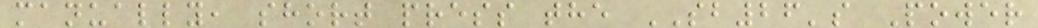manually, short press the SB26's Power
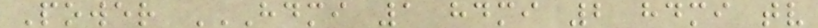Power HDMI 1 HDMI 2 HDMI TV
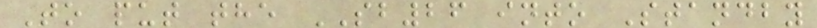To put the SB26 into Standby
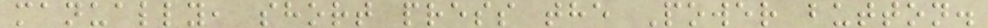manually, short press the Power button.
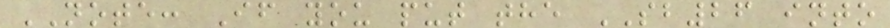NOTE: If you put the SB26 into
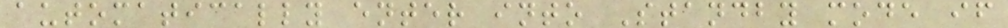automatically enter into Standby mode if
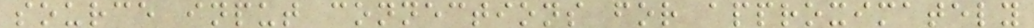source input connections for approximately
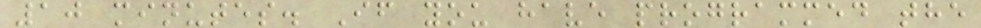10 minutes. If you have programmed the
